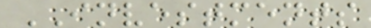INVESTMENTS
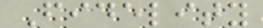Fidelity
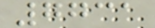7731
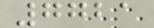7721
